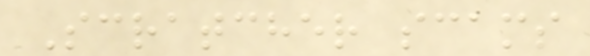Scratcher scams
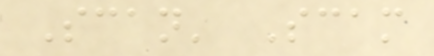Scan' Scam
